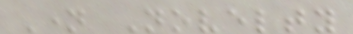Name Novelty
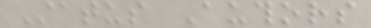Status Authors
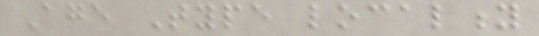Age Type locality
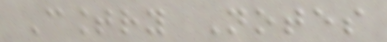Country Notes
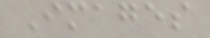Images
